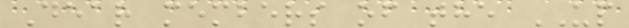Dear members of the UP
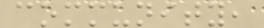community,
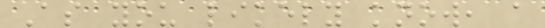As you likely know, a
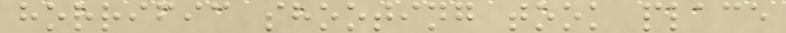horrific shooting took place
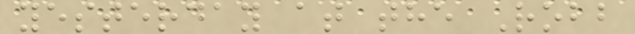yesterday at the Robb
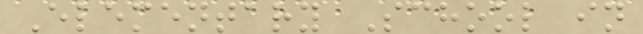Elementary School in
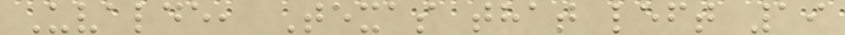Uvalde, Texas that left 19
